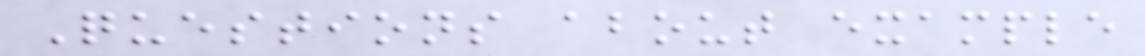Questions about example
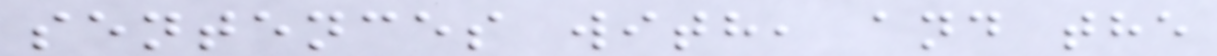sentences with, and the
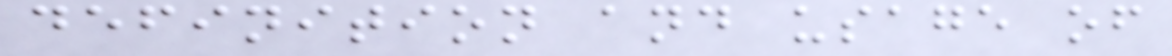definition and usage of
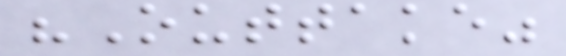"Outtake"
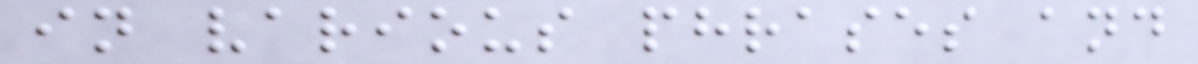in various phrases and
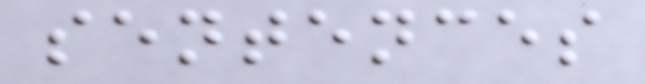sentences
